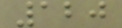120
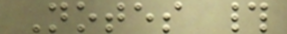Notes #
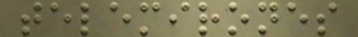telemirones
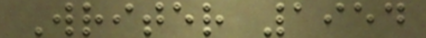Writer 1954
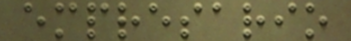empresario
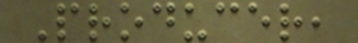Producer,
